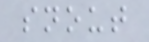snout
